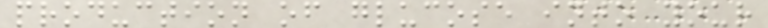production of glucose into your
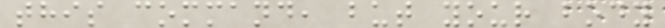this command, but your body
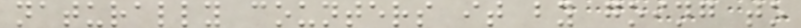naturally counters it by going to
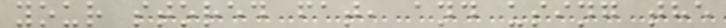your stored fat, and using the
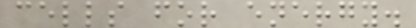cells for energy.
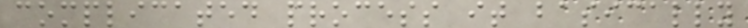complicated process it basically
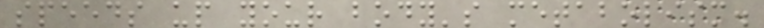speeds up your body's metabolism.
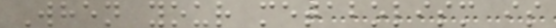When your metabolism is
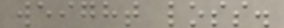weight loss.
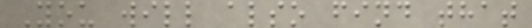You will also find that
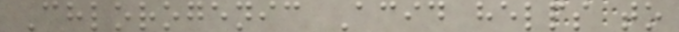Chlorogenic Acid helps to
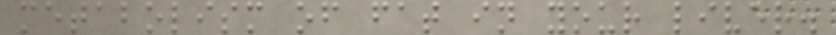metabolism of fat in your liver.
